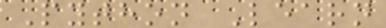Python Learn
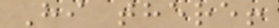Hi there!
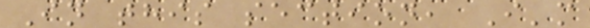In this section, I'm
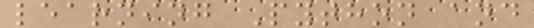learning Python and
